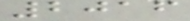2016
